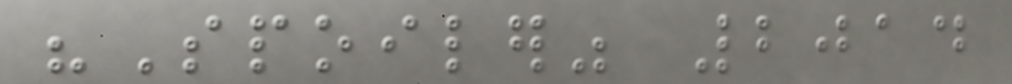"Spoiler" 2014
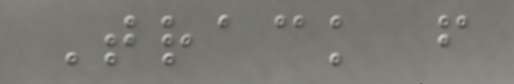Track from
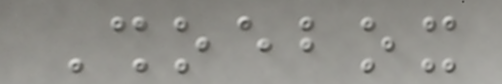Shoebox
